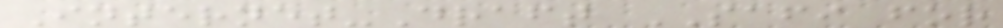Internet-Draft SAFI for
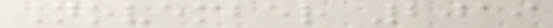November 2019
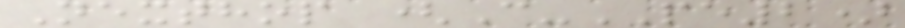Nexthop (C-PE2)
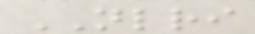NLRI
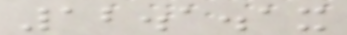12.1.1x
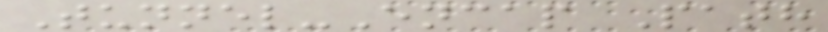Tunnel-Encap Path
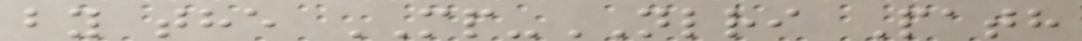by the MP-NLRI Path
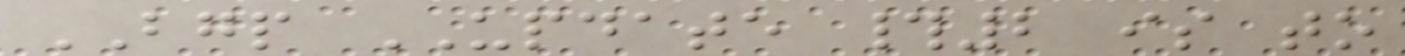BGP UPDATE #2 is to
